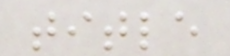title
